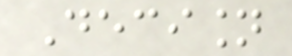Decision
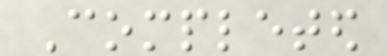Completed
